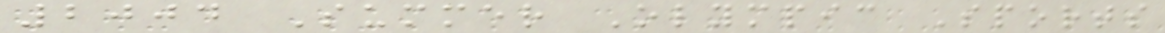2004 Summer Olympic Sports
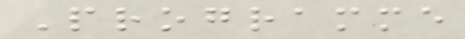Programme
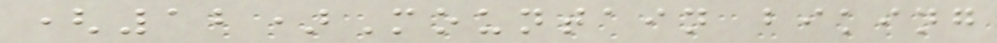(12)Mountain biking
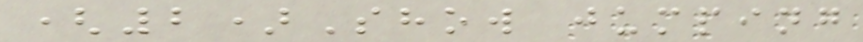(2)Show jumping
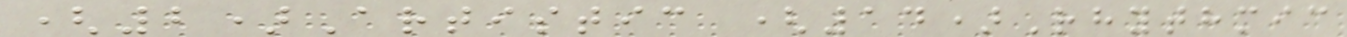(2)Artistic (14)Rhythmic
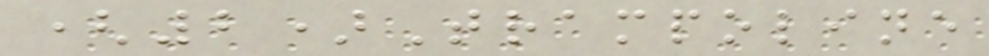(2)Trampoline
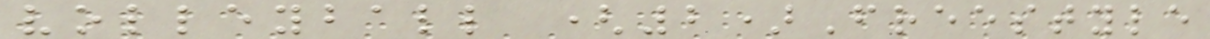volleyball (2)Freestyle
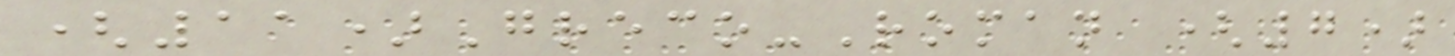(11)Greco-Roman (7)
